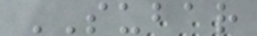SUBAR
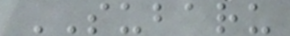SUBARU
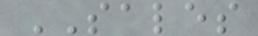SALES
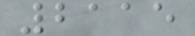2115
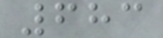683
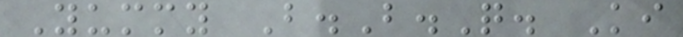Yummy B.B.Q. Ki
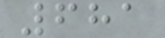681
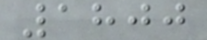1800
